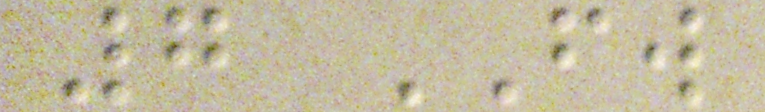7 FW
